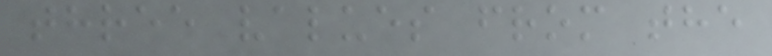three values from the
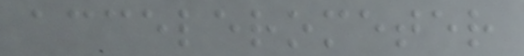accelerometer
